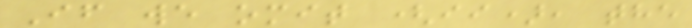If we omit (ii), the
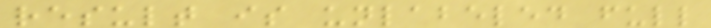result is unlabeled full
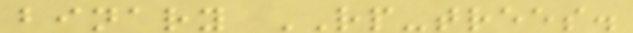binary RP-trees.
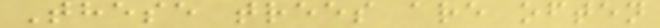These trees are often
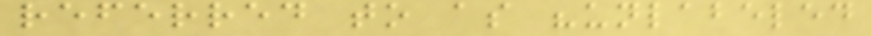referred to as "unlabeled
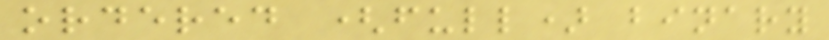ordered (full) binary
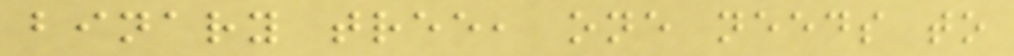binary tree, one needs to
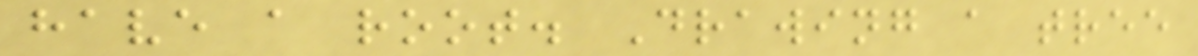have a root. Drawing a tree
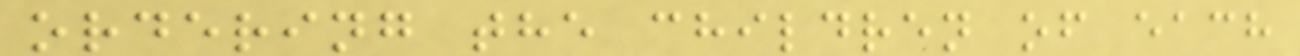ordering the children of each
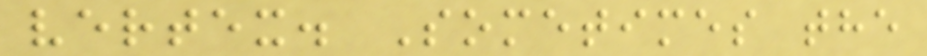vertex. Sometimes the
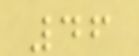46
